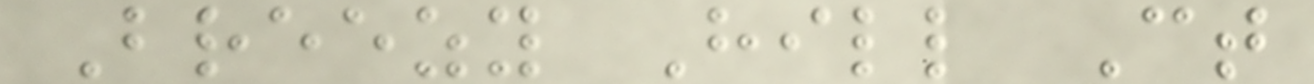Breezy Hill Ct
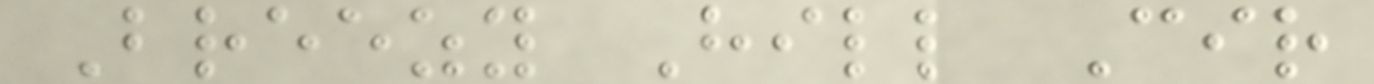Breezy Hill Cir
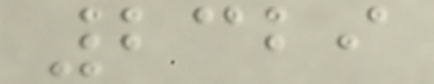2329
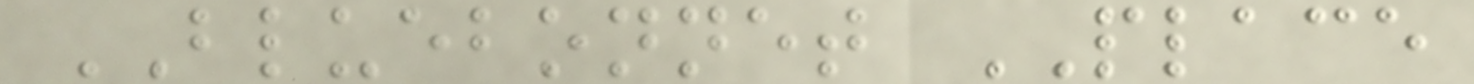BLUEBONNET PLACE
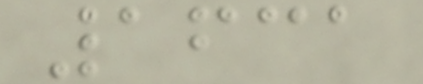1631
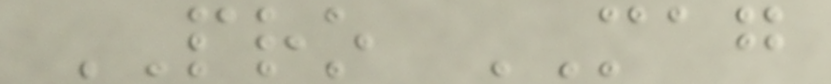PRO MAG
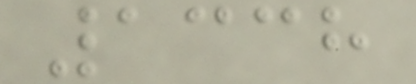1338
